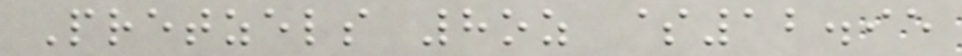Pretzels 8oz $12.95
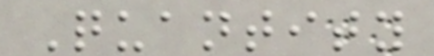Quantity
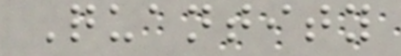Quantity
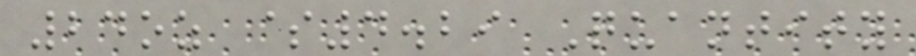24oz $4.29 Quantity
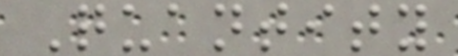Quantity
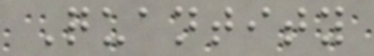Quantity
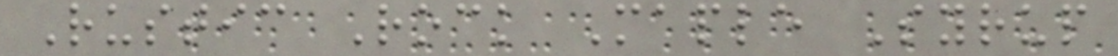Rustic Rock Maple Syrup
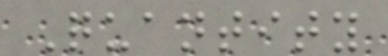Quantity
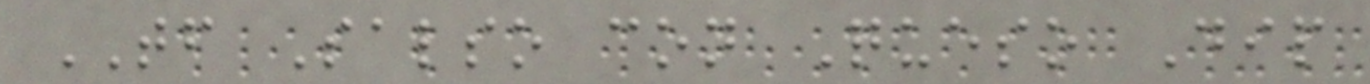TF Salso con Queso Dip
